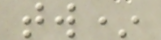tw*
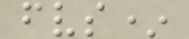fvs*
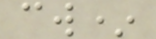cw*
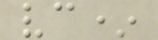vc*
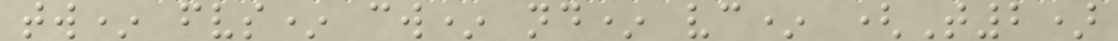tw* fvs* cw* nd* vc* (T2)
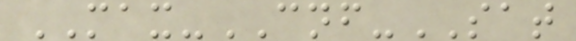MAX-CNF-SAT
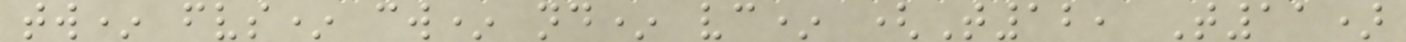tw* fvs* cw* nd* vc* (T12, T11)
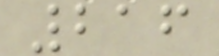216
